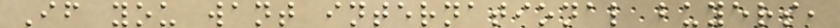If you want international buyers,
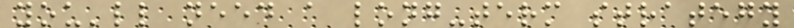you'll need a long-term strategy
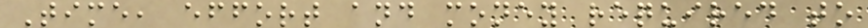Time, effort and money required to
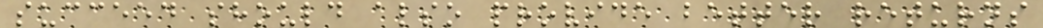succeed should also provide better returns
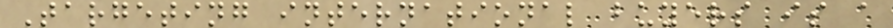Targeting international buyers is a
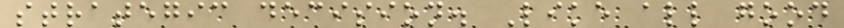strategic decision. Like all good
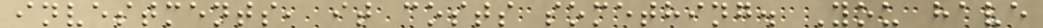investments, it costs something. You have
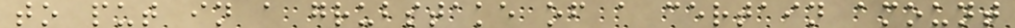to put in a grubstake of a certain amount
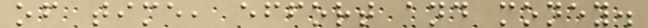of time, effort and money.
